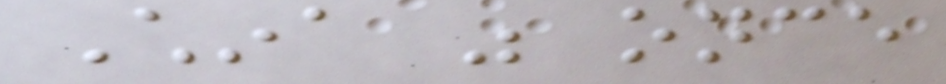China was once
